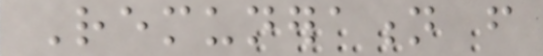Remuneration from
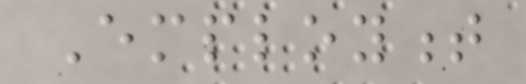Employment
